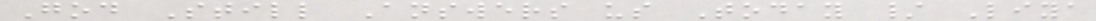God Still Answers us Today / Liya
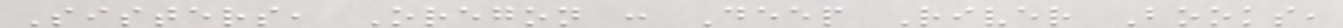Sisters, Oregon : Deep River Books,
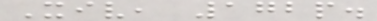Xiv, 172p.
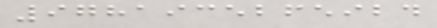9781935265924
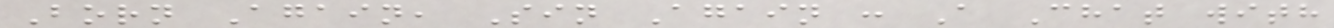Born Again, Sin Again : A Chat with
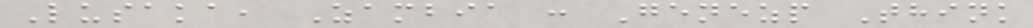Lusaka, Zambia : Genezp Think
